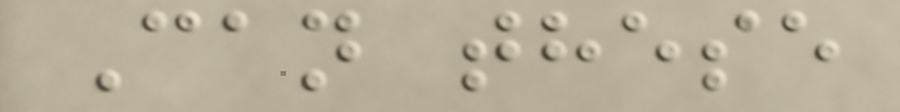Can these
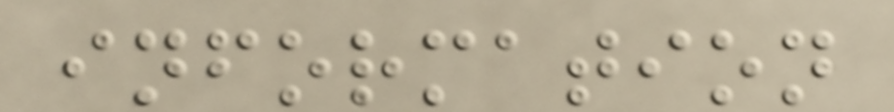information
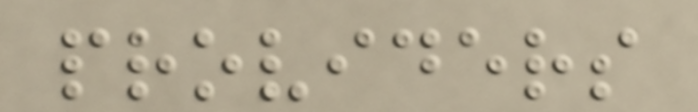providers
